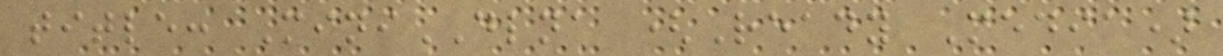title: MiniDLNA (Ready Media)
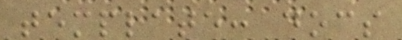template: docs
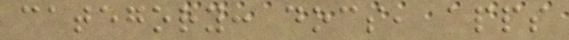category: docs, apps
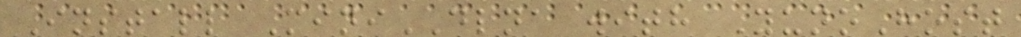Install MiniDLNA with YunoHost
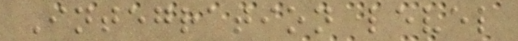Integration level
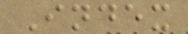Index
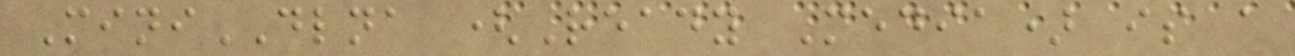MiniDLNA (Ready Media) is a
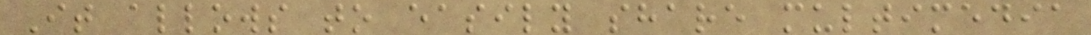It allows to easily share multimedia
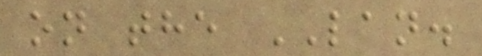on the LAN.
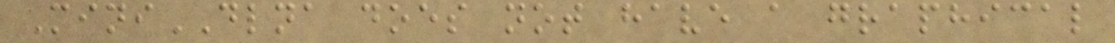MiniDLNA does not have a graphical
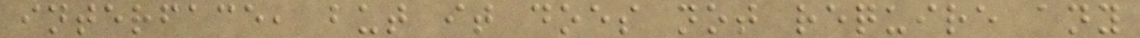interface, but it does not require any
